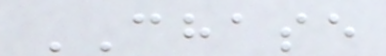CHASE
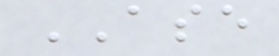ASE
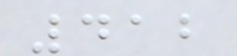412
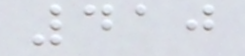410
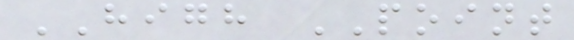HIGH POINT
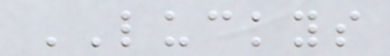LUCKYS
